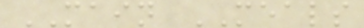MAIN MEALS
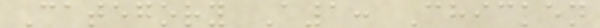Category A1: Chicken
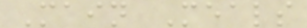Main Meals
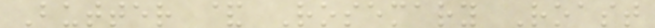Butter & Rosemary Roast
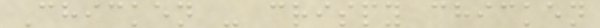Chicken - crispy chicken
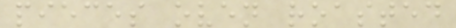pieces oven roasted
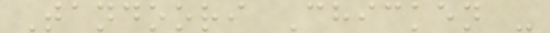Tandoori Chicken -
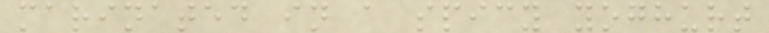marinated in a spicy yoghurt
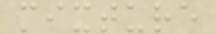mixture
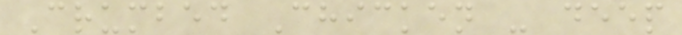Crumbed Chicken - deep
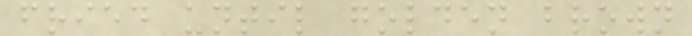fried until golden brown
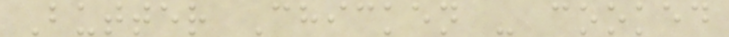Butter Chicken - cooked
